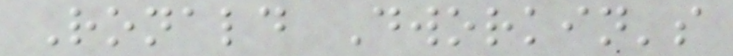Ronald Dworkin's
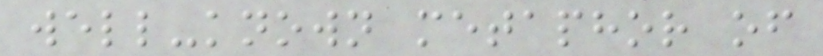well-known metaphor of
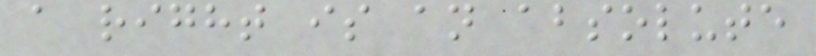a right is an absolute
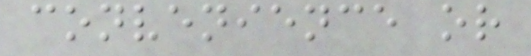convenience or
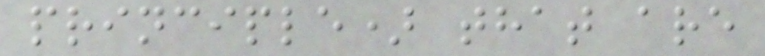principle) that are
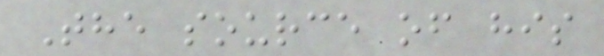The source of his
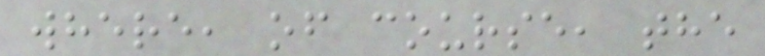where, of course, the
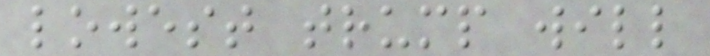lowest trump will
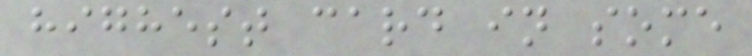highest card in some
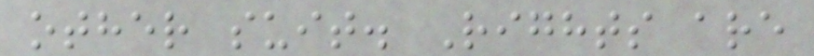other suit. Rights are
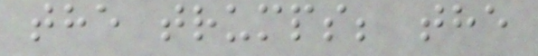the trumps; the
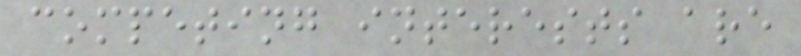competing interests are
